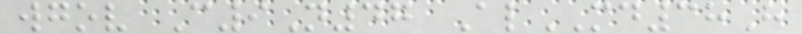wgov C9N47 AlMD38H
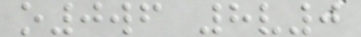o0wf 8v0
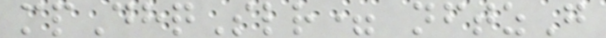mpDhqSlr= nftzG
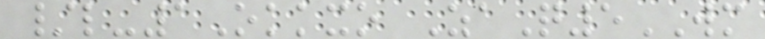/l-1Okkxo ZaQ5WM
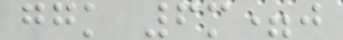ggk 6m=j
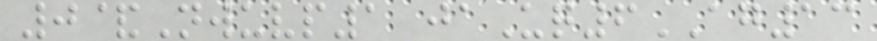0&Nwuvp1 jaUq6AG13
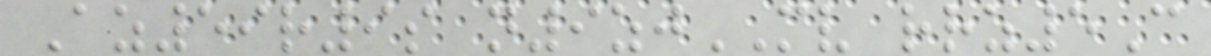Az59r9s n9zjMV rrz5C
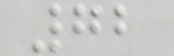72
